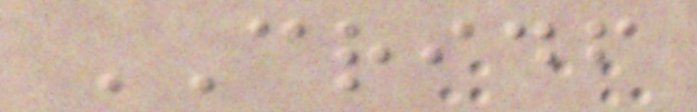CRIDF
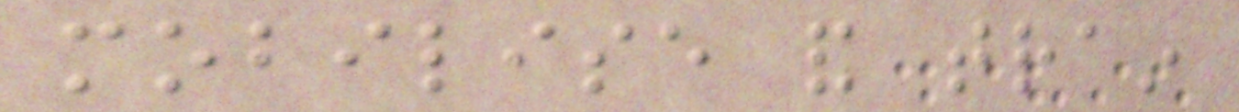mobilise and train
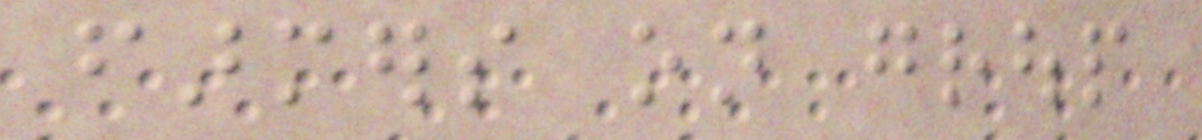farmers on group
